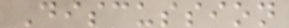Discussion
